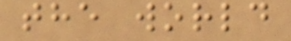the world
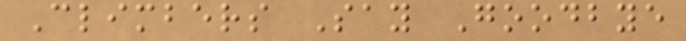Climbers Say Goodbye
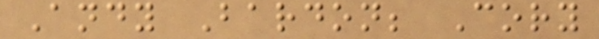Andy Bardon; Cory
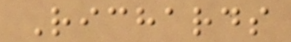Richards
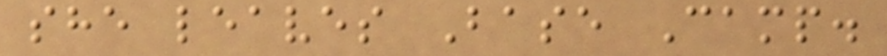she leaves Base Camp.
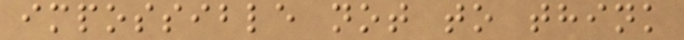impossible not to think
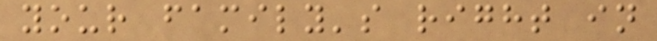your family's right in
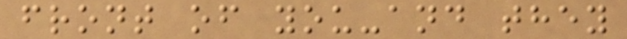front of you-and they
